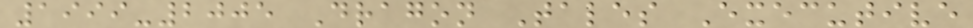1999-2005 Dragon Tales Executive
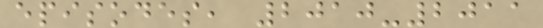episodes, 2010-2011
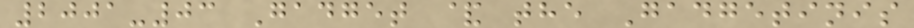2001-03 Gadget & the Gadgetinis
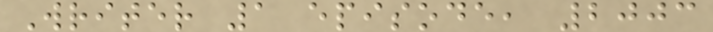Writer 1 episode, 2003
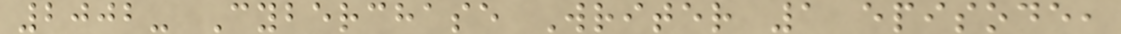2002- Cyberchase Writer 1 episode,
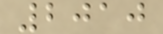2010
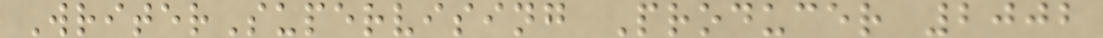WriterSupervising Producer 2002
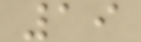19
